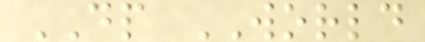DP WORLD
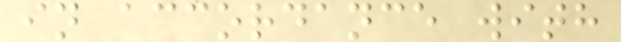in accordance with
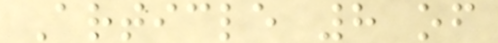Article 8 of
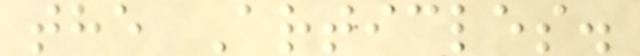the Articles.
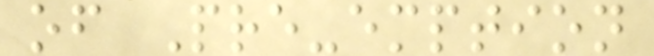of Pre-emption
